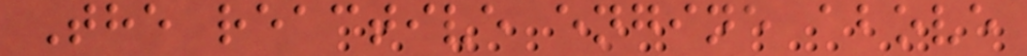The reactive engine above
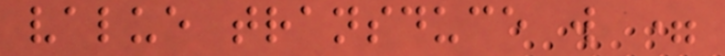value transduce w =
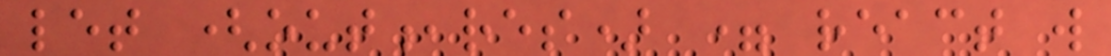let (out,res) = react w
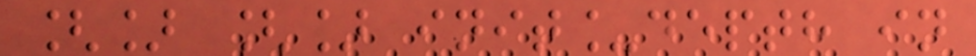[] [] init_depth in
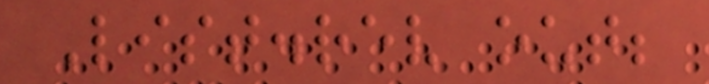List.rev out;
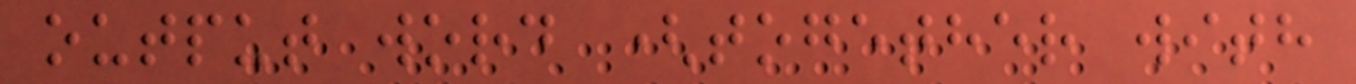output word (together with
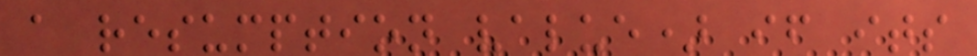a resumption value) if its
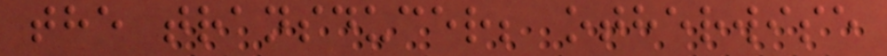the transducer; otherwise
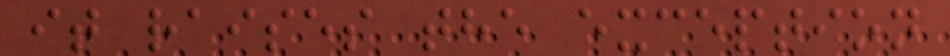it raises the exception
